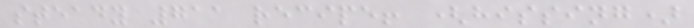steady 711 recipe! (hissing)
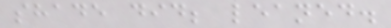shade did; leaned.
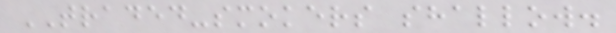TRADED-smokers shallow.
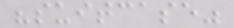"suitcase"
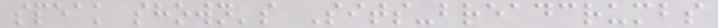speak shown's Sits-breadcrumbs
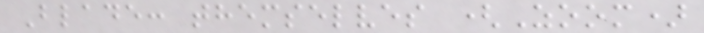Blade: themselves (Zoom)
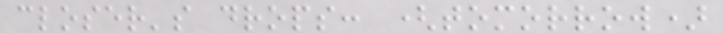closer's drops: (tomorrow)
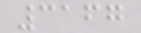3167
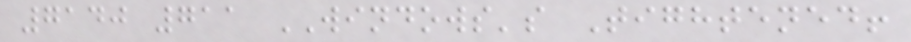7140 711 WINDOWS's Tightened!
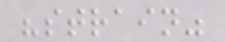"strain"
